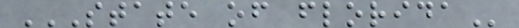STATE OF FLORIDA
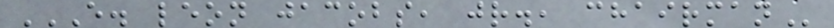E. LEON JACOBS, JR., CHAIRMAN
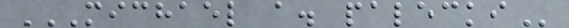MICHAEL A. PALECKI
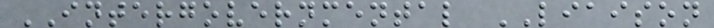INTERGOVERNMENTAL LIAISON
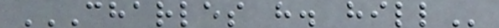CHARLES H. HILL
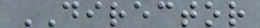DIRECTOR
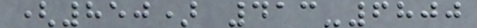(850) 413-6800
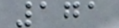171
